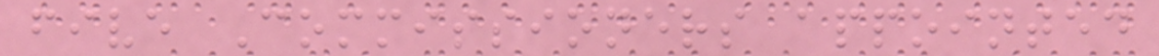five Commissioners appointed
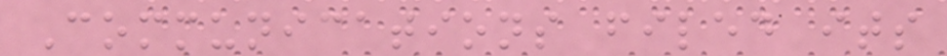Communications filed its
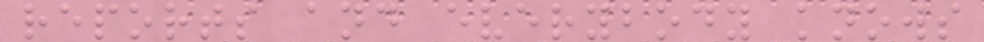reports and everybody knows
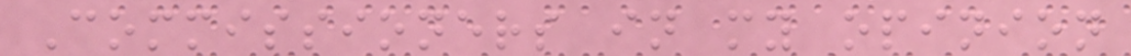Commissioners in my opinion
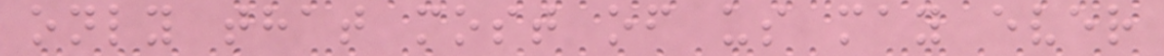only that most of us may ever
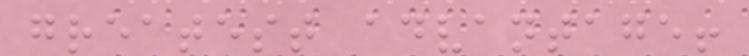greatest advantage!
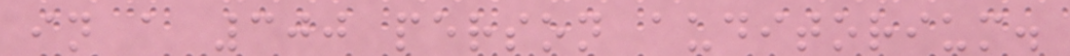in a 300 person auditorium.
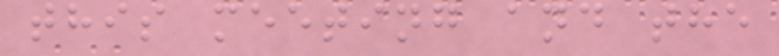this meeting and the
